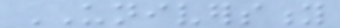UNIVERSITY
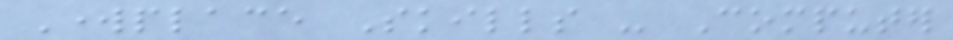Workplace Skills - Computer
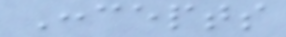Concepts
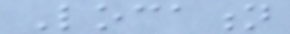Location
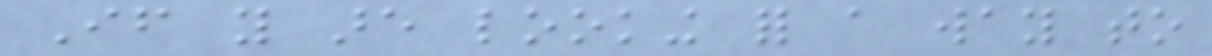If you are looking for a way to
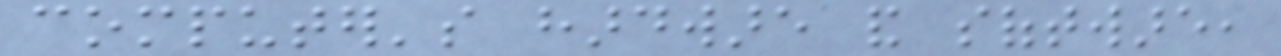computer's hardware and software,
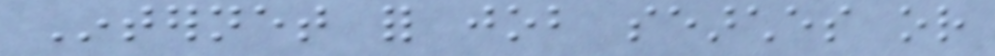Internet for job searches or
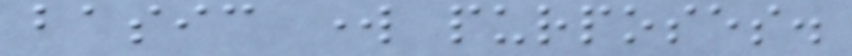basic work purposes.
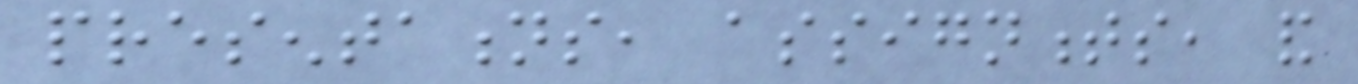presentations, assignments, and
